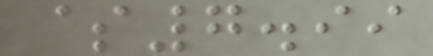$7.99
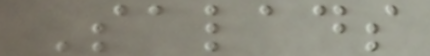Salads
